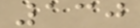130
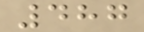487
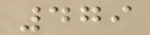479
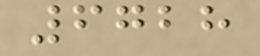6728
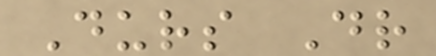Durs Dr
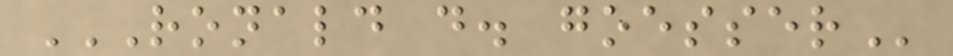RONALD D. GOESSER
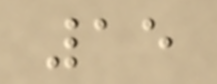15
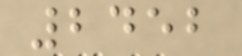2452
